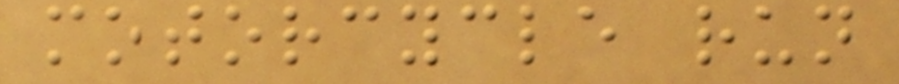motorcycle run
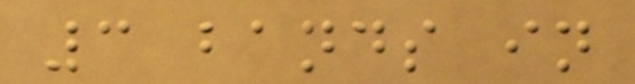3 bands in
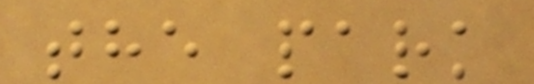the park
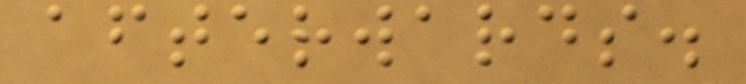afterwards.
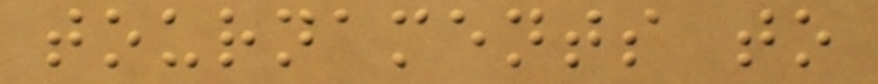tournaments to
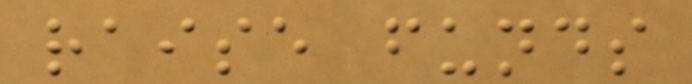raise funds
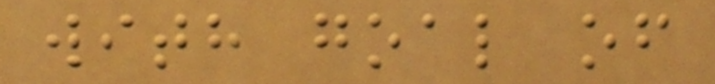with goal of
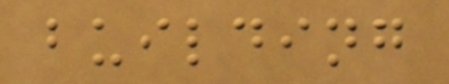building
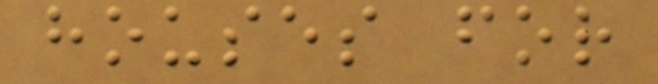houses for
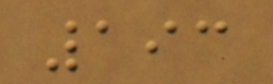193
